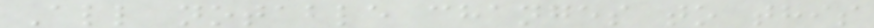All notable changes to this
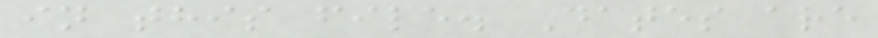in this file. Dates are
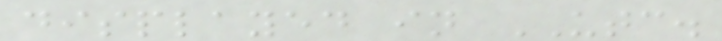displayed in UTC.
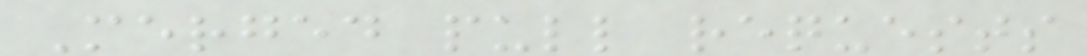Merged pull requests
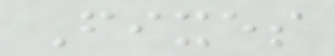Fixes
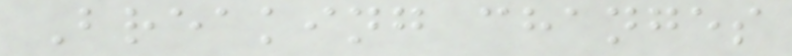Breaking changes
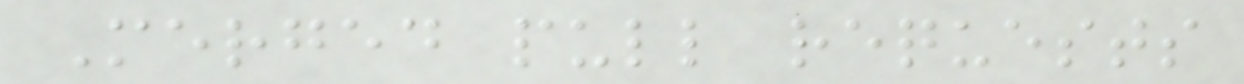Merged pull requests
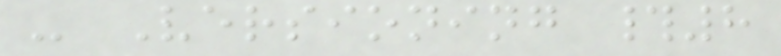- Versioning #8
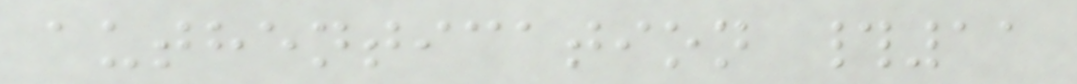authentication #11
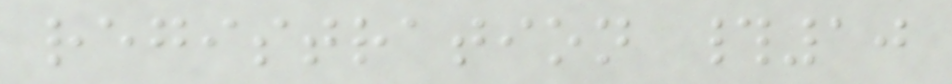registration #10
